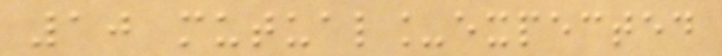10 mutual_expected
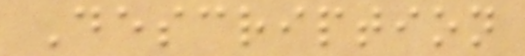Description
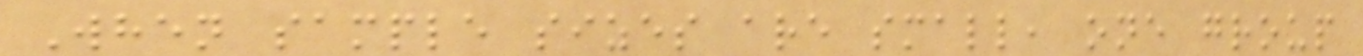When sample sizes are small, one group
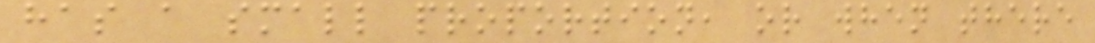has a small proportion, or when there
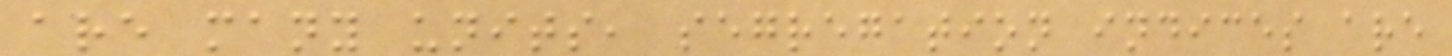are many units, segregation indices are
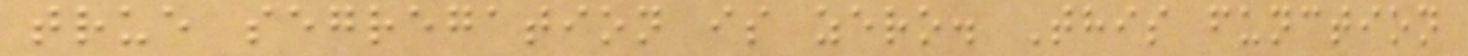true segregation is zero. This function
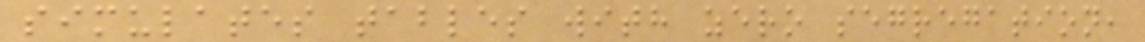simulates tables with zero segregation,
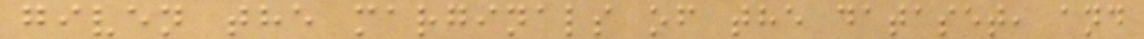given the marginals of the dataset, and
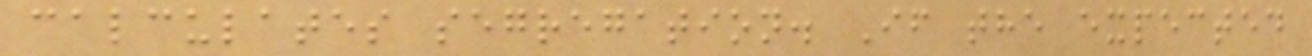calculates segregation. If the expected
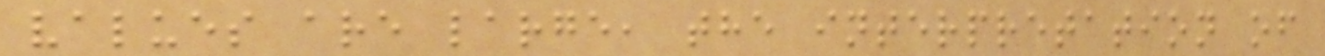values are large, the interpretation of
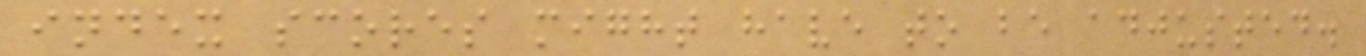index scores might have to be adjusted.
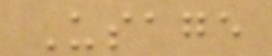Usage
